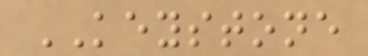KEYSTONE
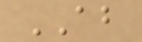AB
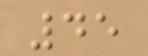45
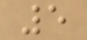5
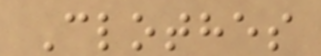Clothes
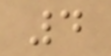4
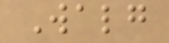Walg
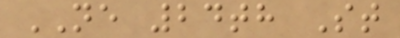NE 24th St
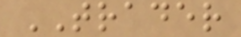TRADER
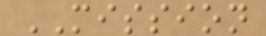MISSION
